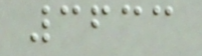3633
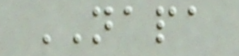NAPA
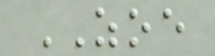ZOE
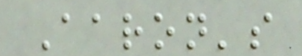Aaron's
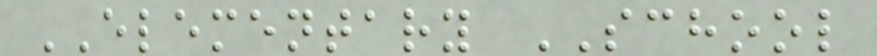ELEMENTARY SCHOOL
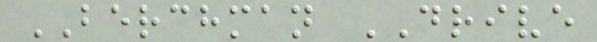BERCHMAN DRIVE
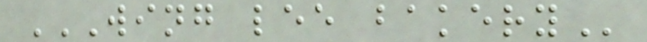WING LEE BAKERY
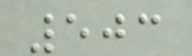503
